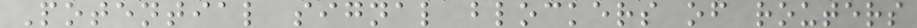Potential signal blockers of routers
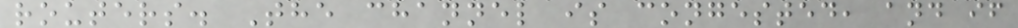routers. The channel is congested, and if
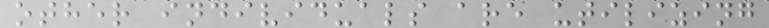other individuals are utilizing
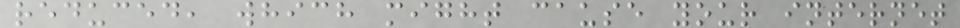reduced, which might cause your internet
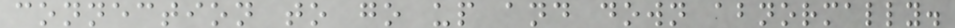connection to go up and down abnormally.
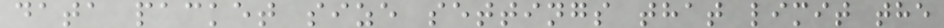data packet size settings that limit the
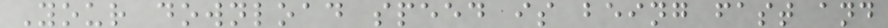Your download speed is being fast and
